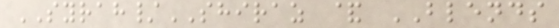SYRAH/SHIRAZ & BLENDS
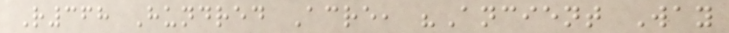R368 Hundred Acre, "Ancient Way
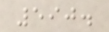590.
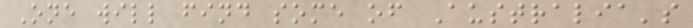One will find some of Australia's
